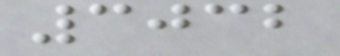3032
